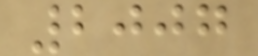2007
